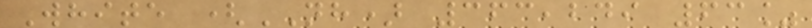White (NH) 363,249 63%
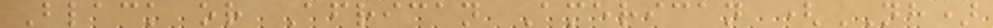Black or African American (NH)
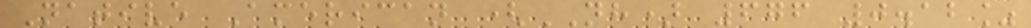Native American (NH) 676 0.12%
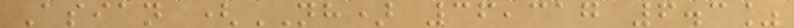Asian (NH) 36,317 6.3%
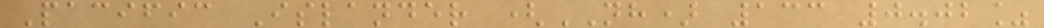Pacific Islander (NH) 133 0.02%
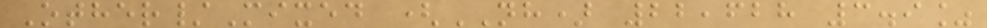Other/Mixed (NH) 22,628 3.9%
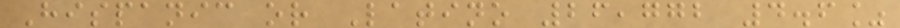Hispanic or Latino 26,772 4.6%
